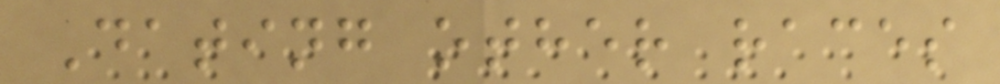Dating other races
